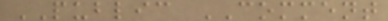PUBLIC COMMENT
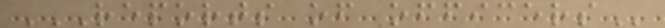REPORTS OF OFFICERS
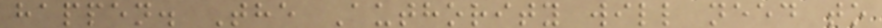happen. The Authority will need to
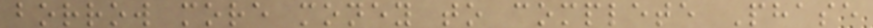borrow more money to complete Phase
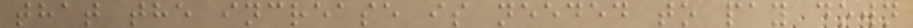that the increase is needed to pay down
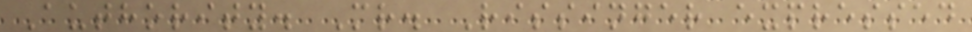Authority. Mr. Rissinger expressed
